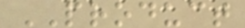PRODUCT
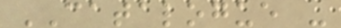CATALOGUE -
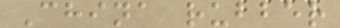China rubber
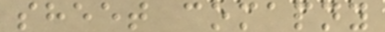sheet comapny
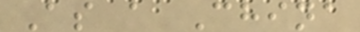As a China
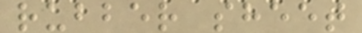rubber sheet
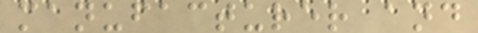manufacturer and
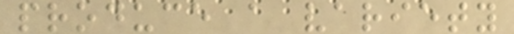produce a variety
